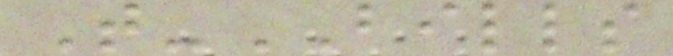T-BILLS
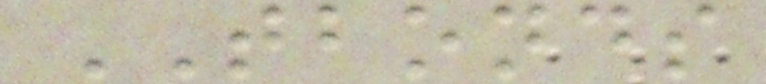TBONDS
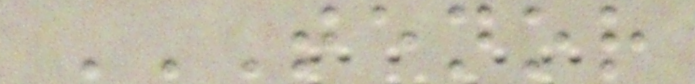TENOR
